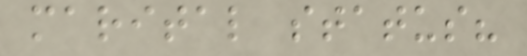marital status?
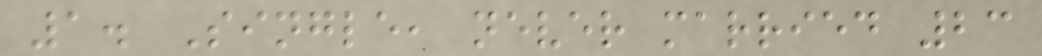1. Single, never married 23
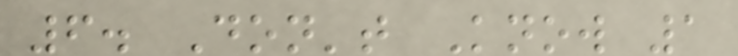6. Don't Know 1
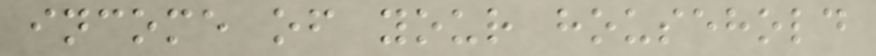income of your household
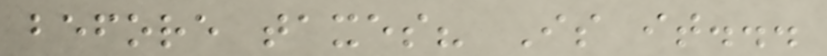before taxes? Is it...
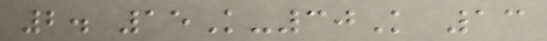2. 15K-30K 13
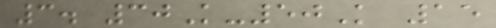3. 30K-50K 15
